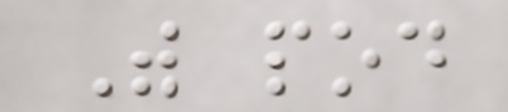With pod
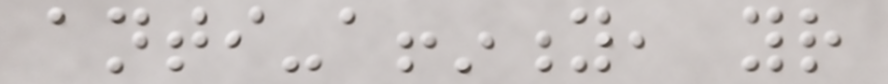anti-affinity, your
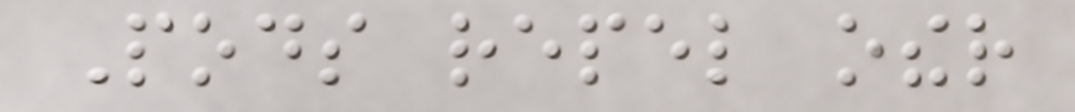Pods repel other
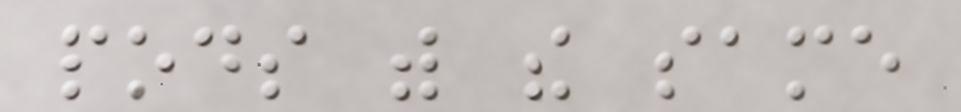pods with the same
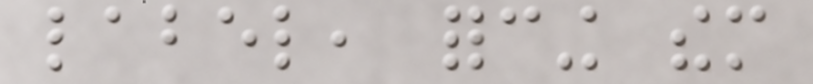label, forcing them
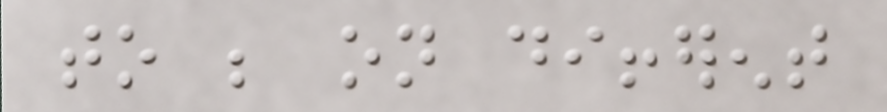to be on different
